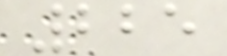225
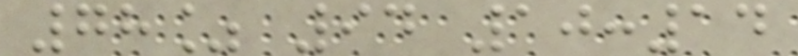78% 94 10:14
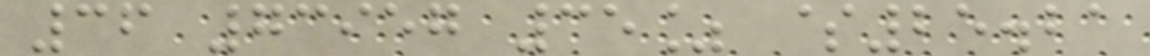36 73957 35% $25.21
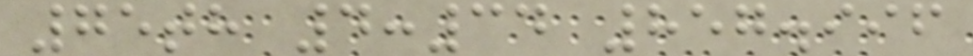75th 4:34 857.996
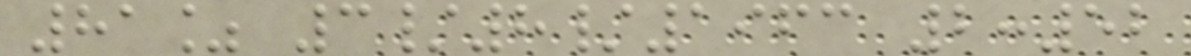81% 3/8/1963 2:52
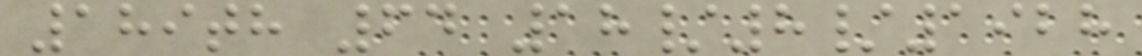189th 64 18/8/1928
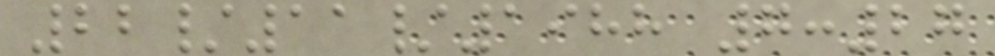22/11/1988 7:27
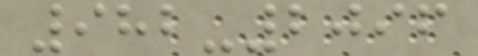982-2096
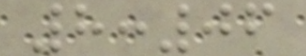8:06
